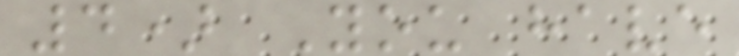4) You have
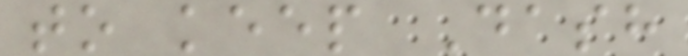to keep Dash
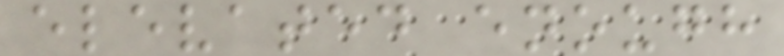elevated enough
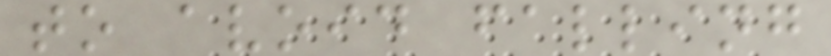to avoid falling
